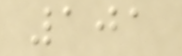101
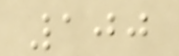100
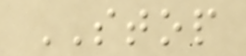STOP
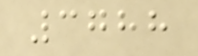3788
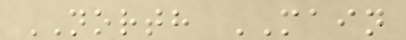NORTH MAIN
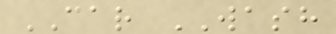CAR WASH
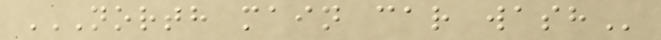NORTH MAIN CAR WASH
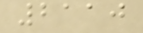2110
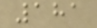181
